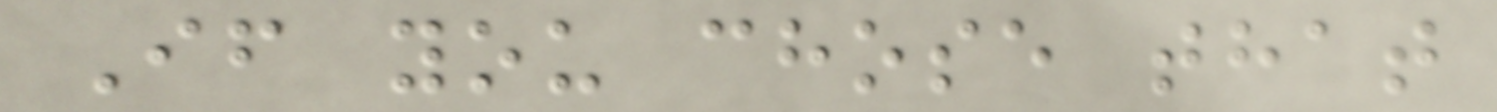If you chose that
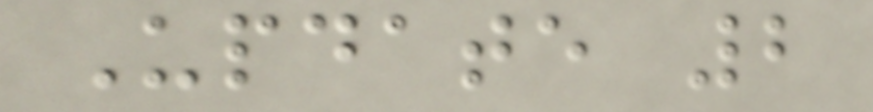Update 2
